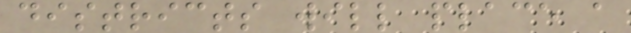districts will place a
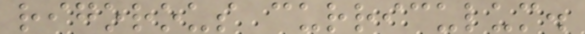rigorous curriculum.
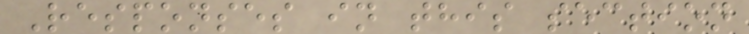Responses in this section
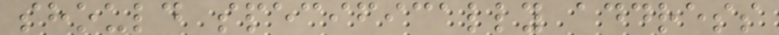should specifically address
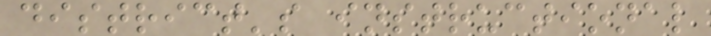district's instructional
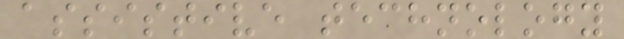assistive technology
